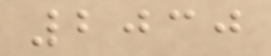2030
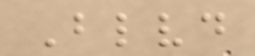Blvd
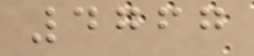4767
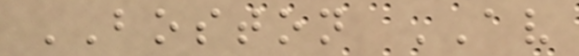BOSTON AV
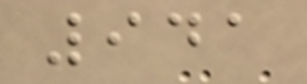941
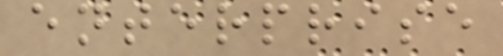enterprise
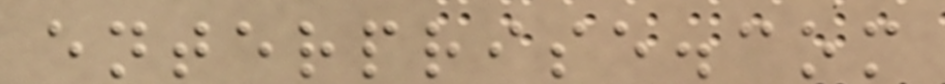enterprise.com
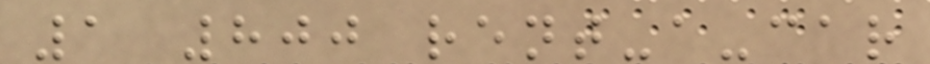1 800 rent-a-car
